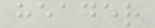header
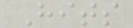Hits
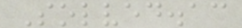Solved.ac
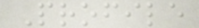Profile
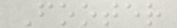Footer
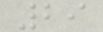29
